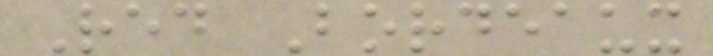Red Bordeaux
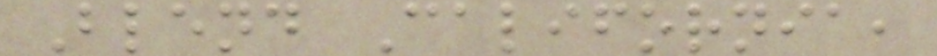Blend California,
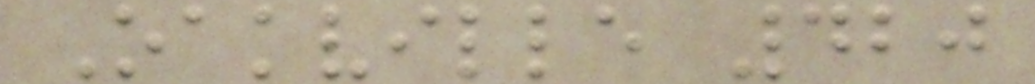Oakville 420
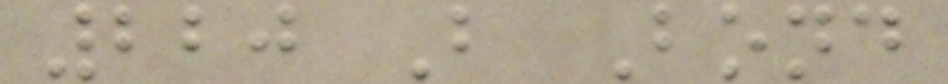220 B Bond
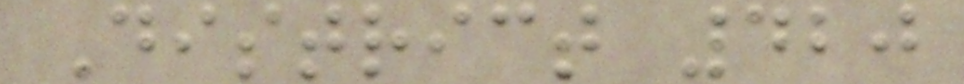District 420
